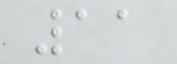11
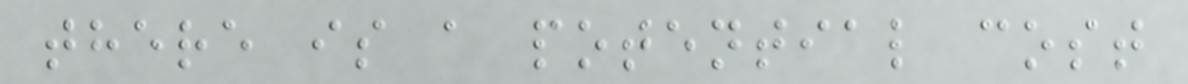there is a potential cost
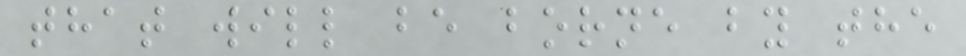that will be borne by the
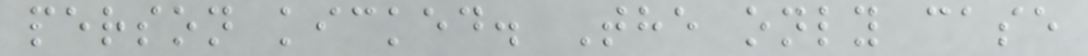person kicked. The only case
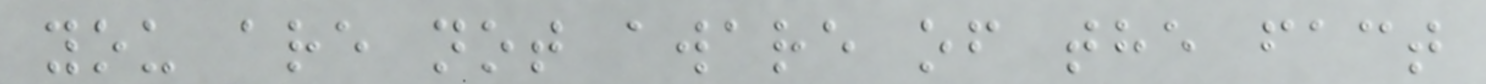you are not aware of the fact
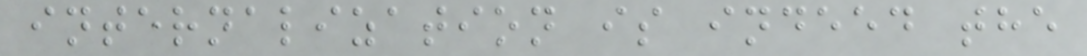internalization is indeed the
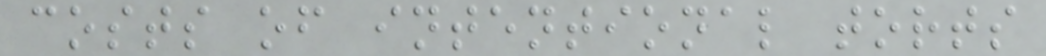costs of intentional torts
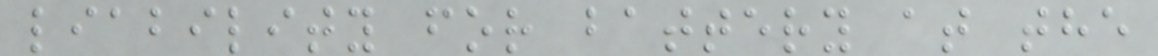liability for battery at the
